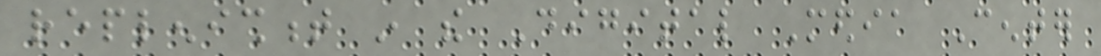replenishment in the Digital Media Center
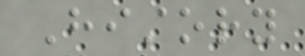History
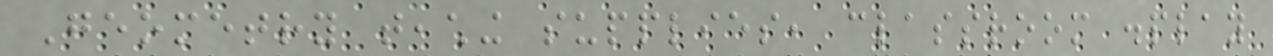Geometry teaching supplies, classroom display
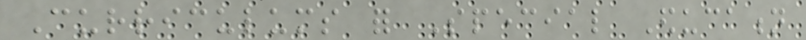Curriculums for Special Education
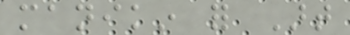manikin for Art
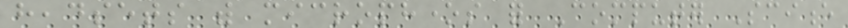headsets with microphones for Computer Science
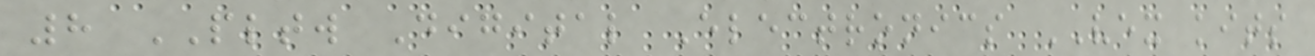8 PLTW Digital Electronics VEX kits
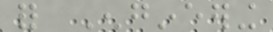for Engineering
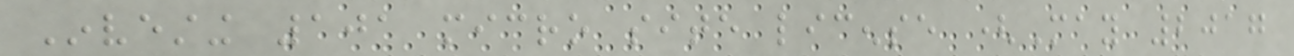Investing 101 micro site license (May 2017
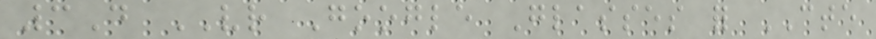3D VR Google Glasses for CTE
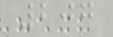207
